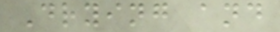Drying and
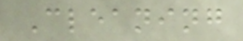Cleaning
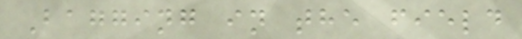Bagging in the field
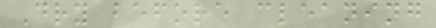Dry before cleaning
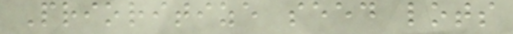Prioritize seed lots
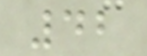42
